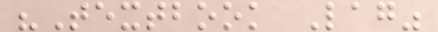"Textbook Lag"
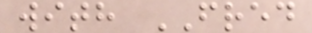with FRED
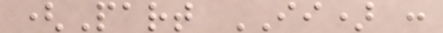(Part II) :
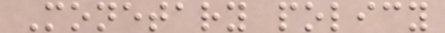Monetary policy
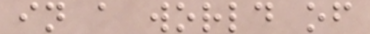in a world of
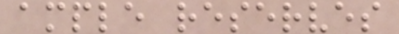ample reserves
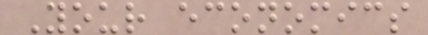Your economics
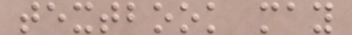textbook may
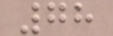78
